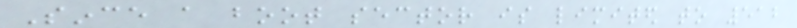Since a boot sector is limited to 512
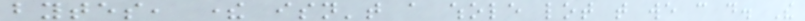bytes, there isn't a whole lot that we can do. The
